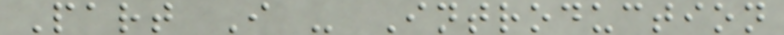Part I - Introduction
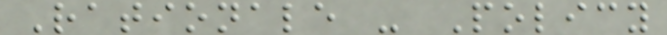Rationale - Policy
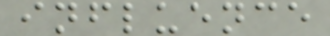influence
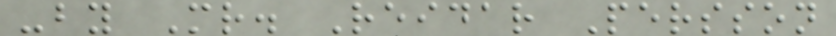-by Mr. Reidar Persson
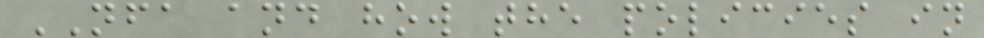NFA and how the policies in
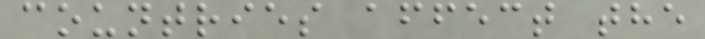countries affect the
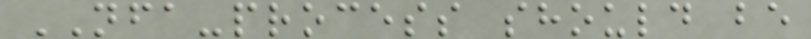NFA-process should be
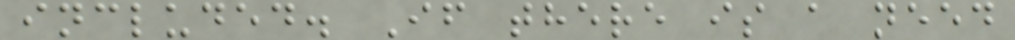included. If there is a need
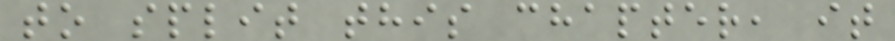to split this chapter, it
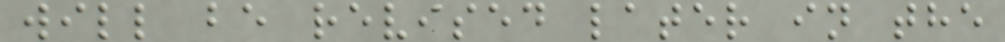will be revised later in the
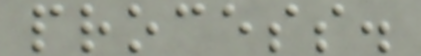process.
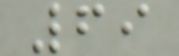69
